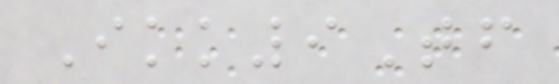Ikk9Tf
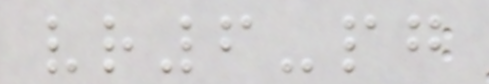vr6-pg
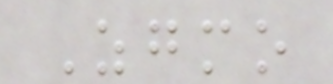Zgmo
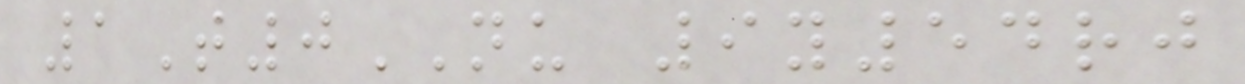1T0NU 9y54rj
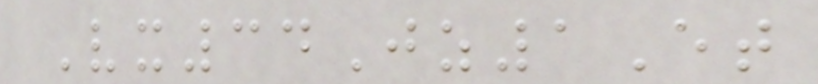Vx34Jz1Et
